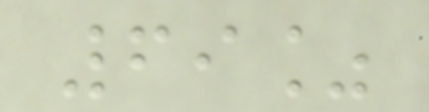69%
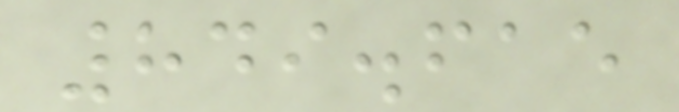849.615
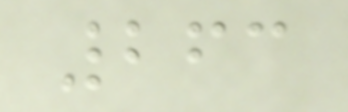263
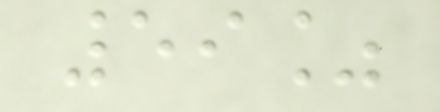59%
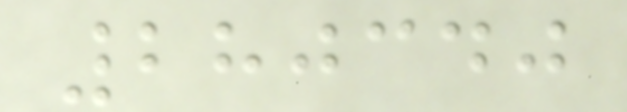280340
